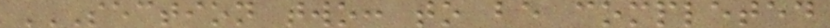SECTION TWO: TO BE COMPLETED
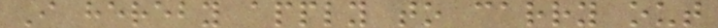I hereby apply to carry out
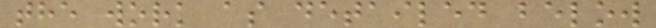the work as detailed below
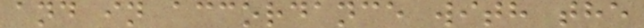and in accordance with the
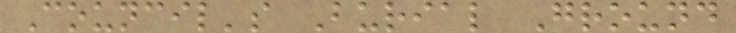Council's Burial Ground
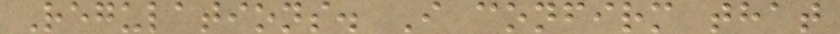Regulations. I confirm that
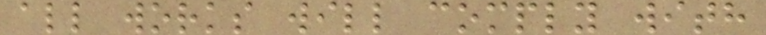all works will comply with
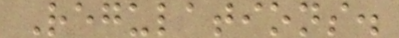Regulations.
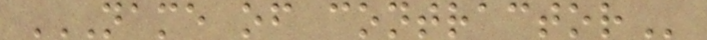NAME OF CONTRACTOR
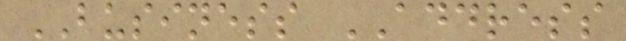BUSINESS ADDRESS
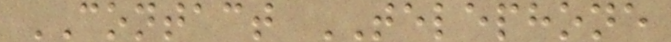CONTACT TELEPHONE
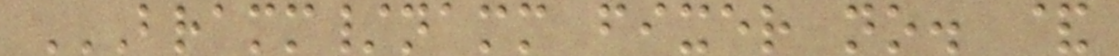BRAMM/NAMM FIXER NO. &
